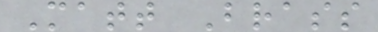Matt Brass
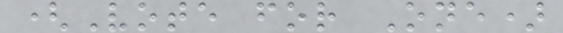(Vote for One)
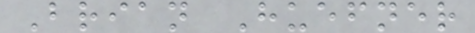Brian Huefner
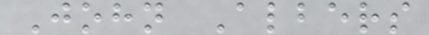John Albers
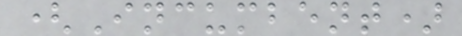(Incumbent)
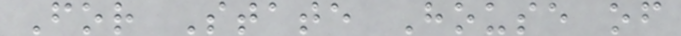For State House of
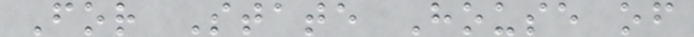For State House of
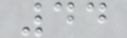44
